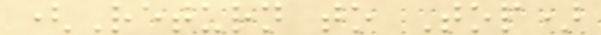(Return to Top)
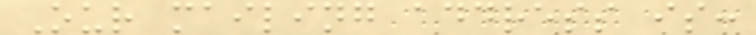Our mailing address is:
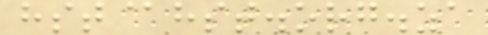hst@hst.org.za
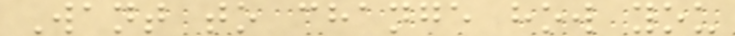Want to change how you
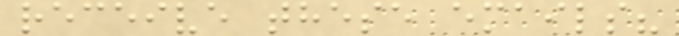receive these emails?
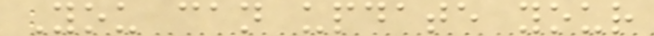You can update your
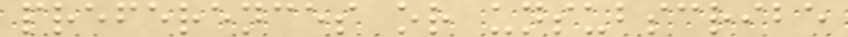preferences or unsubscribe
